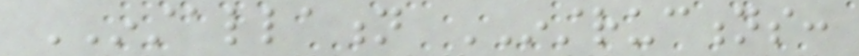INSTALLATION INSTRUCTIONS:
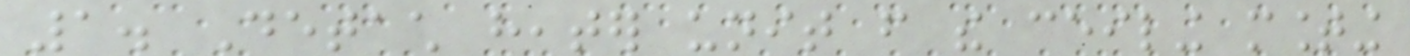1. Detach heater unit from the ceiling mounting
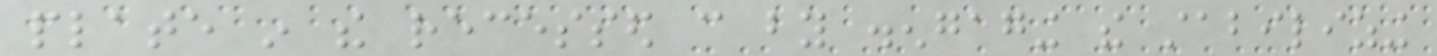plate in the recessed can by disengaging the stabilizing
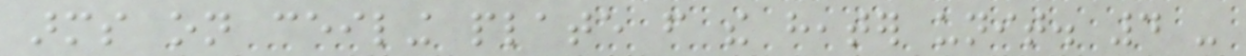arms on ceiling plate from the heater unit. 4 -
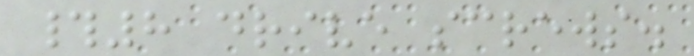#8 drive screws.
